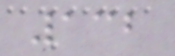132
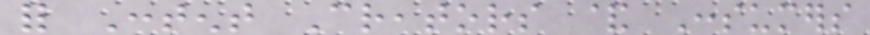for Content Creators & Consumers
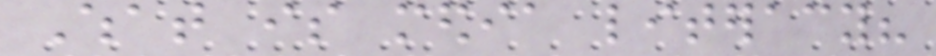What is media literacy?
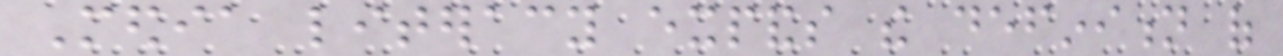Media literacy expands the definition of
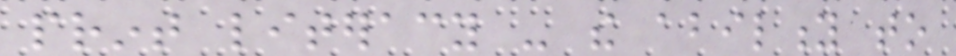print literacy - the ability to
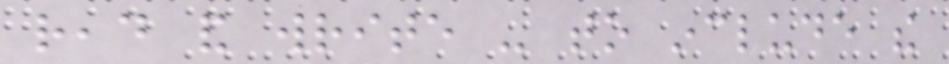read and write - to include the
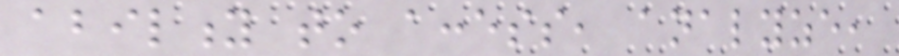ability to access, analyze,
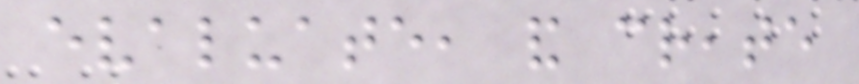evaluate, and create
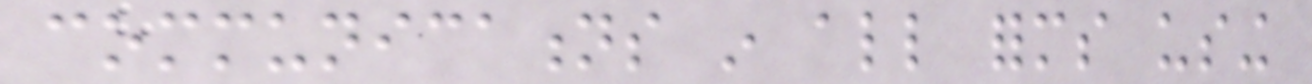communications in all forms using
